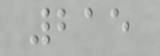215
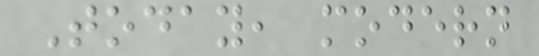Today, modern
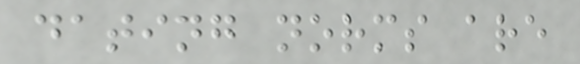dating norms are
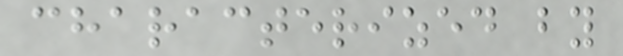characterized by
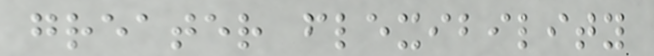greater flexibility
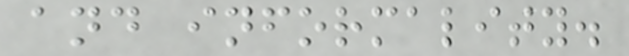and informality.
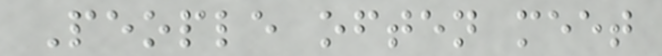People often meet
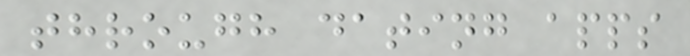through dating apps
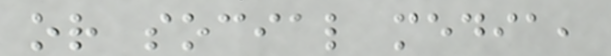or social media,
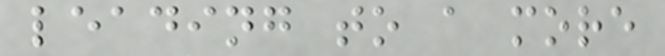leading to a more
